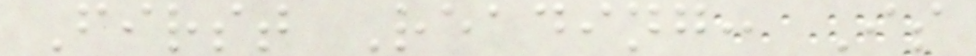First Reading: Is
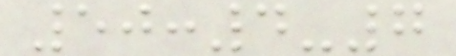50:4-7
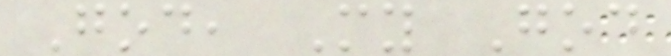God, My God
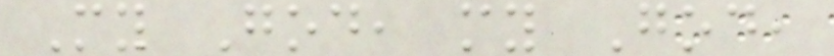My God, my God,
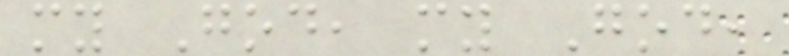my God, my God,
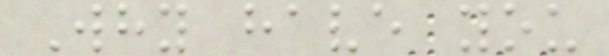Why have you
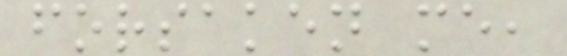forsaken me,
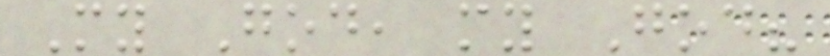My God, my God?
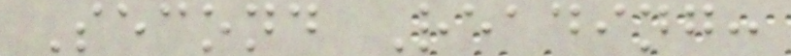Second Reading:
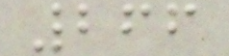266
